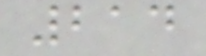214
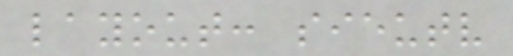layout: sieutv
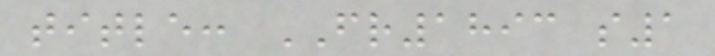title: FR1893 s1
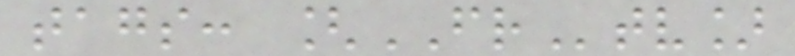tags: [FRtv]
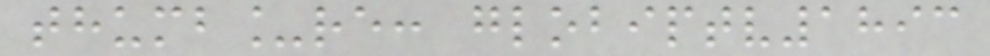thumb_re: globiptv1893
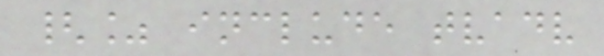{% include tvadv
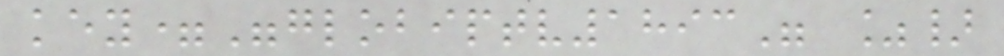key="globiptv1893" %}
